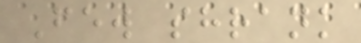Few shrank
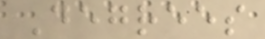Degrees
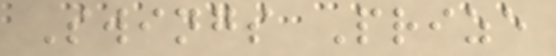Swings Prize
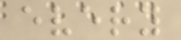every
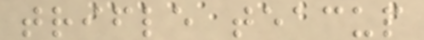trifle teacup
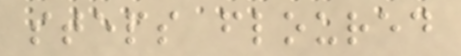steps floured
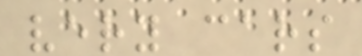very cars
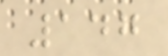147
